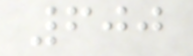600
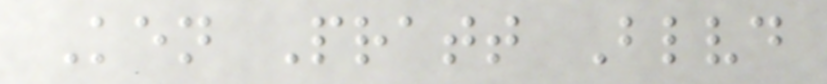Ken Pratt Blvd
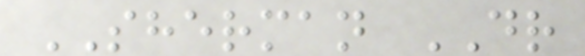SHERMAN DR
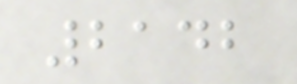2142
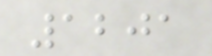1201
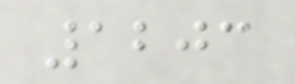1203
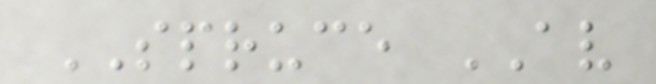SPRUCE AV
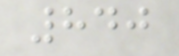840
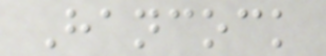Hancock
